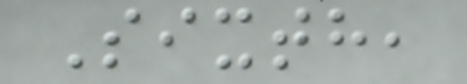Sixth,
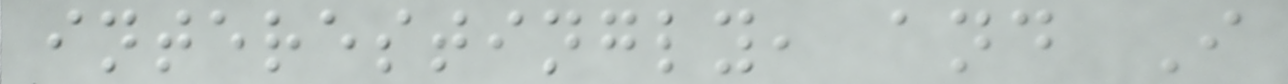interestingly, and I
